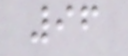96
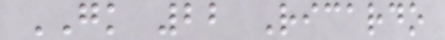GK 22 Ricardo
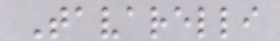Tavarelli
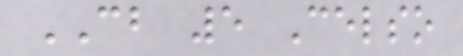CB 5 Celso
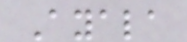Ayala
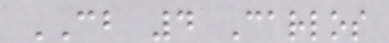CB 4 Carlos
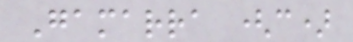Gamarra (c)
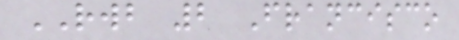RWB 2 Francisco
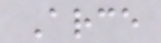Arce
